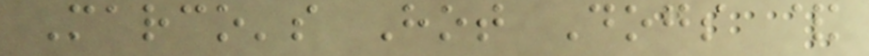Marco's Hot Dogs &
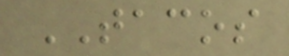TACOS
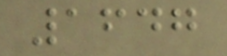1647
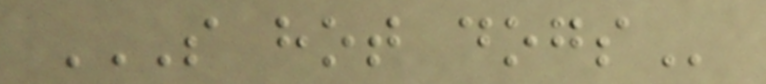S HOT DOGS
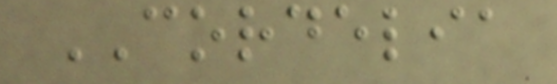CORDELIA
